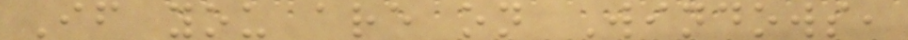If you are on Windows,
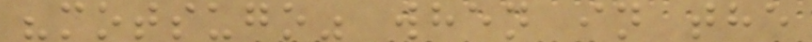"motsugo" when in the
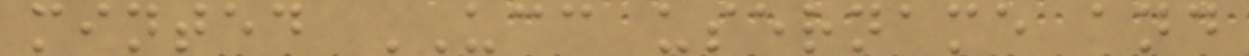minted UCC username and
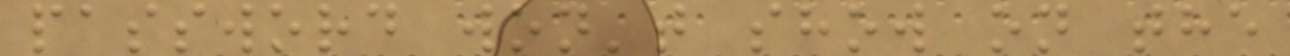password won't show on the
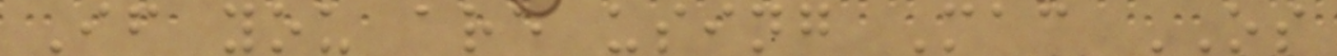If you are using Mac OS
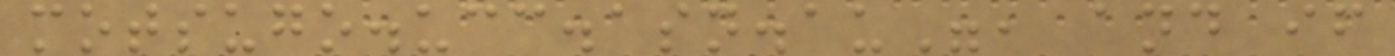motsugo.ucc.asn.au", and if
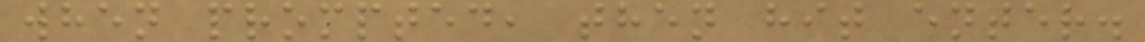when prompted, then hit enter.
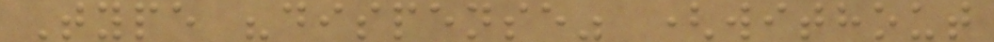Type "dispense" (without
